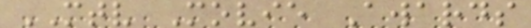MTV Movie Awards
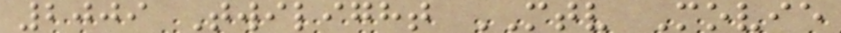2009 Twilight MTV Movie
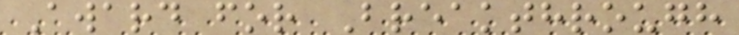Award for Breakthrough
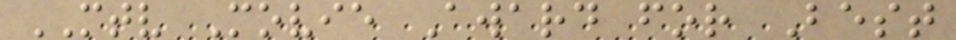MTV Movie Award for Best
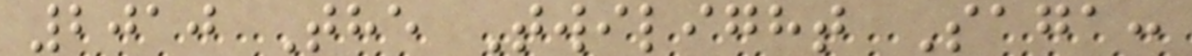2010 The Twilight Saga:
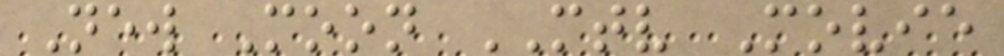New Moon MTV Movie
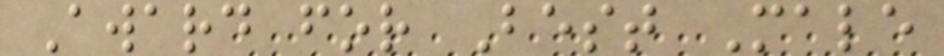Award for Best Male
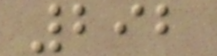292
